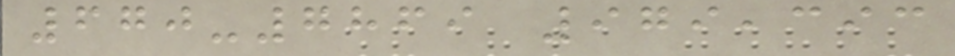670-7869 979,393
